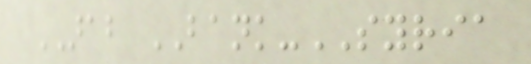ARAB BANK-SYRIA
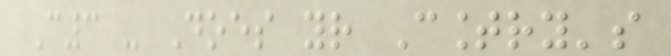C3 - Does your Country's
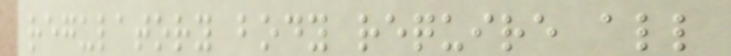regulatory body require all
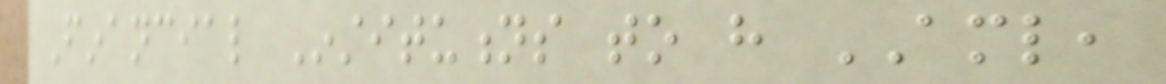Financial Institutions to have AML,
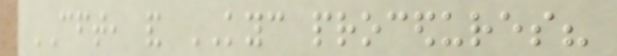CFT, and KYC procedures?
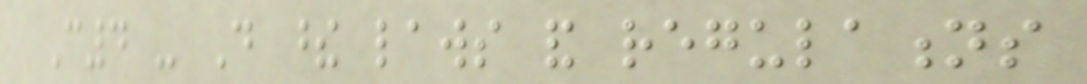C4 - Do these laws and regulations
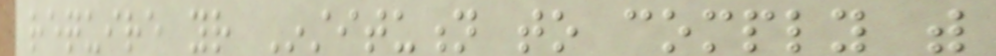require your Institution to comply with
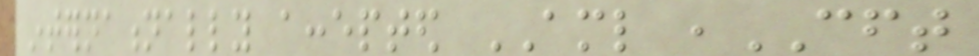internationally accepted AML ,CFT
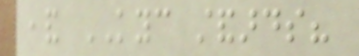,and KYC standards?
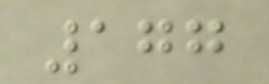177
